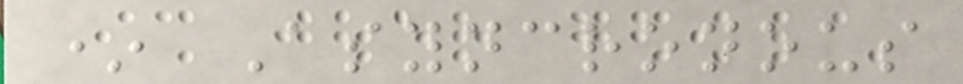* Asyncronous
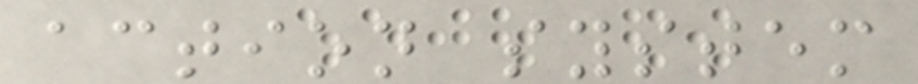action system
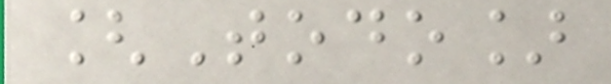[Todo]
